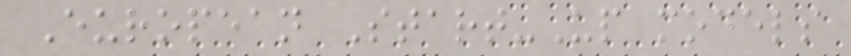European Start-Up models
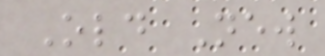Old New
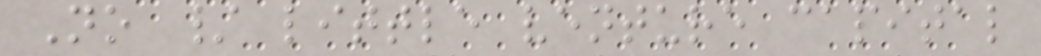No / little venture capital
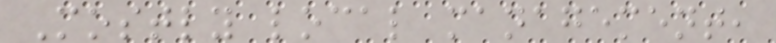Mostly local management,
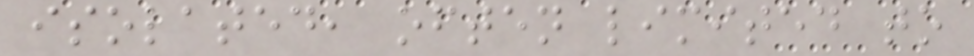isolated, often limited to
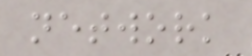network
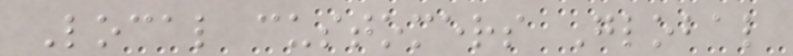Local customers Global
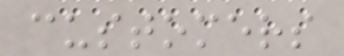customers
